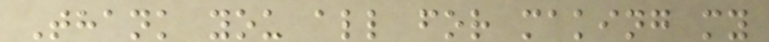Thank you all for making my
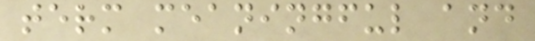term meaningful and
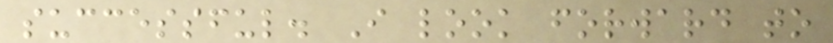successful. I look forward to
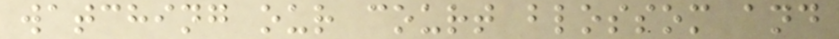watching our court blossom and
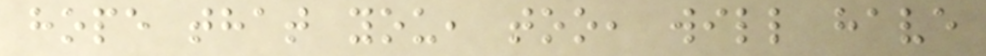hope that you, too, will have
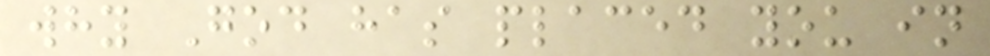why God has placed you in
